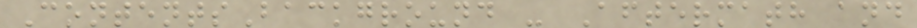ContentsBackground - Aftermath and
